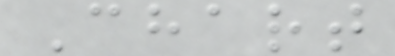Chart
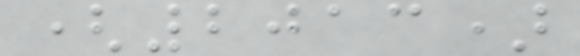(2013)
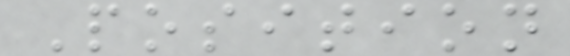Position
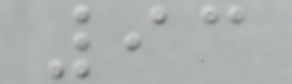93
